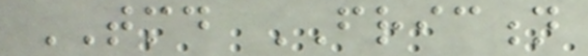TMD FRICTION
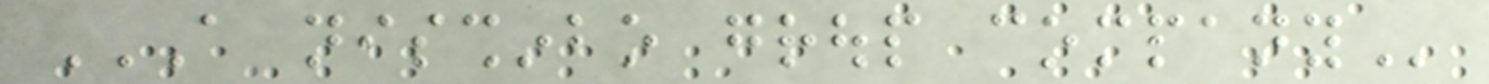A NISSHINBO GROUP COMPANY
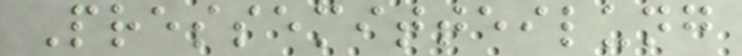Pressemitteilung
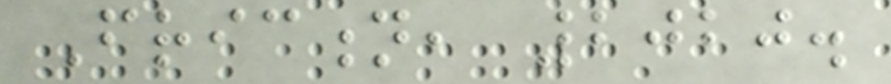Friction, 2020.
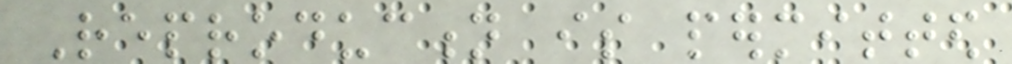Reproduction is permitted
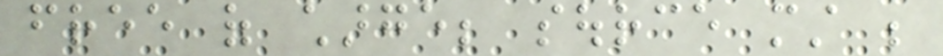free of charge; source must be
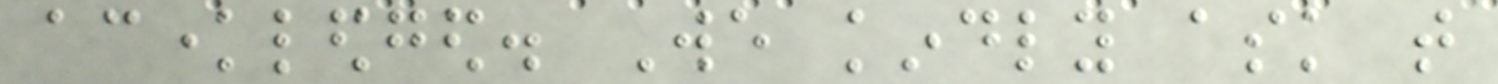acknowledged. We kindly ask that
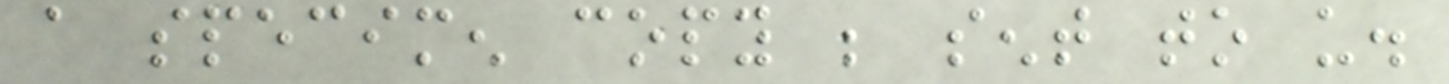a specimen copy be sent to us.
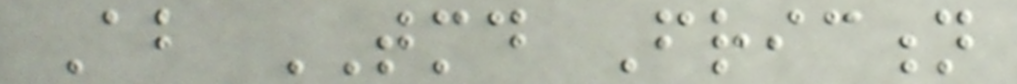About TMD Friction
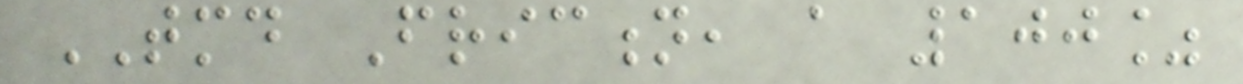TMD Friction, a 100%
